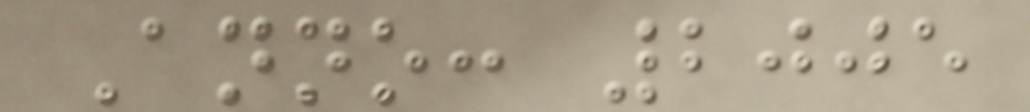Anno: 2005
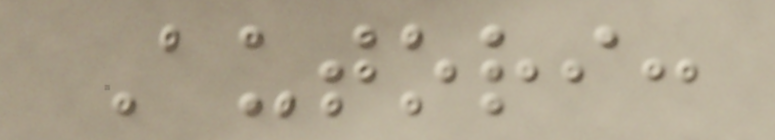Autori:
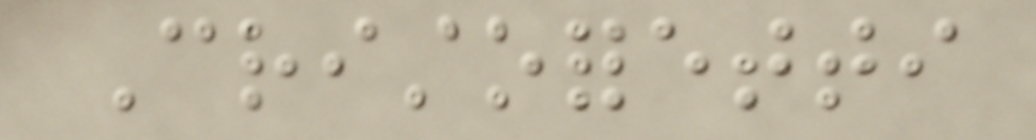Cristoforetti
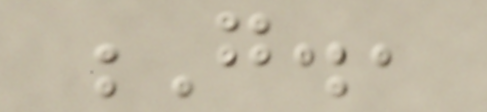G.,
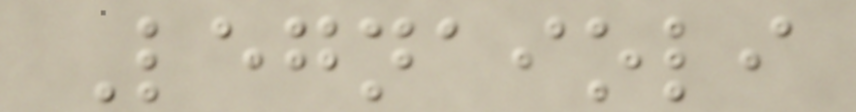Legnaioli
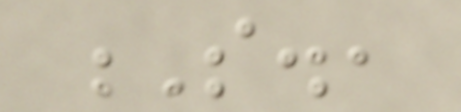S.,
